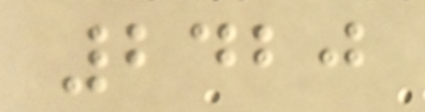2420
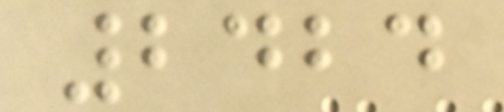2424
